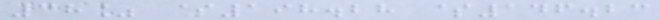38% $198.28 $146.23
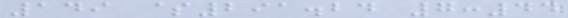149 $291.24 7:44
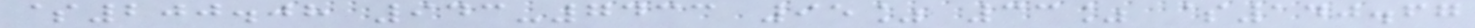$200.08 943-7433 95% 33% $140.67
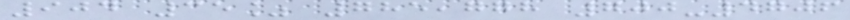904 35% 785,778 700-4706
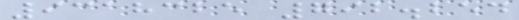9318325 792.254
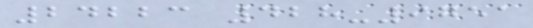24223 428-9751
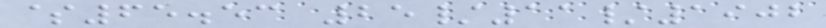$65.53 25/11/1902
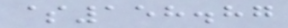$158.87
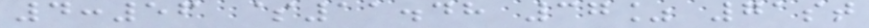4:56 $11.48 37% 71st
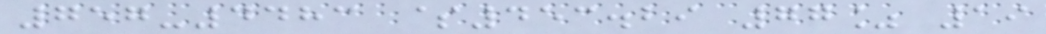757-4483 $453.29 77% 19
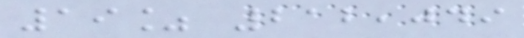19% 212,049
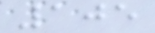105
